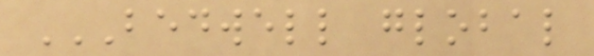BEDWELL GLOBAL
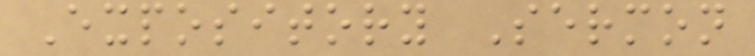Expository Sermon
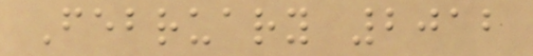February 2012
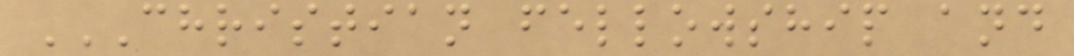CHRISTIAN FELLOWSHIP AND
